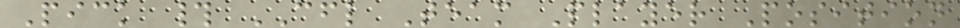Pick # CFL Team Player Position
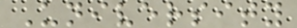University
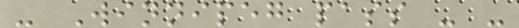- Winnipeg pass - -
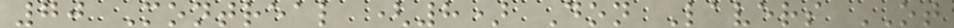70 Montreal (8) Don Lavers OT
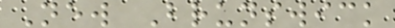New Brunswick
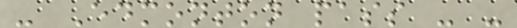- Edmonton pass - -
